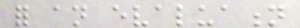for an evaluation
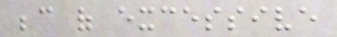because of excessive
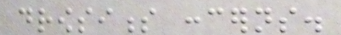drowsiness concerns.
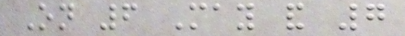On 6 May and 7
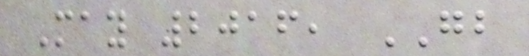May 2016, GB
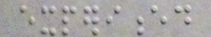experienced
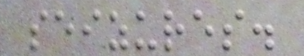seizures.
